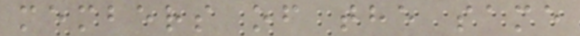members of the same
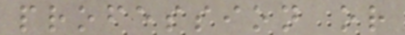profession or
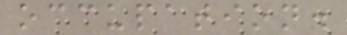occupation.
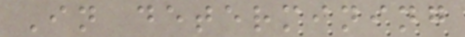In determining
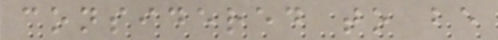considered to be
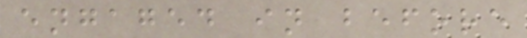engaged in before
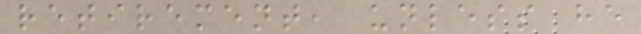retirement, unless he
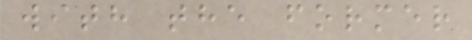with the former
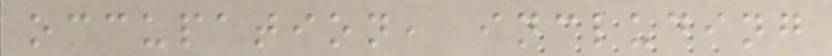occupation, including
